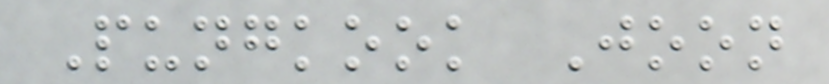Pungkook Joon
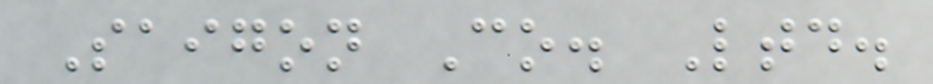Saigon Co. Ltd.
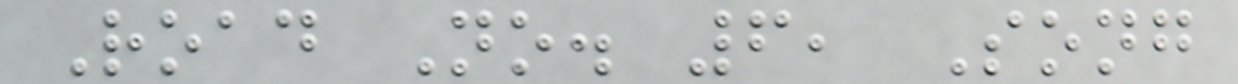Road No. 6, Song
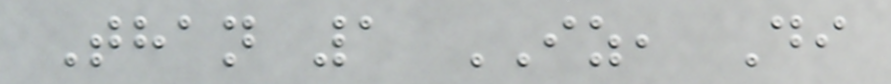Than 1 IZ, Di
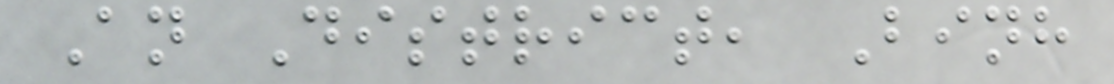An District, Binh
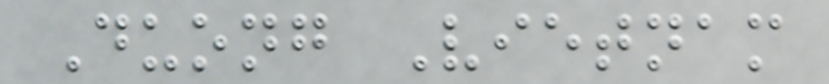Duong Vietnam
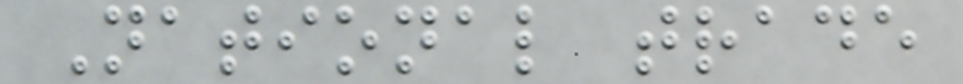National trade
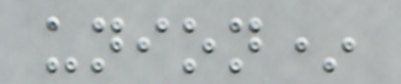union*
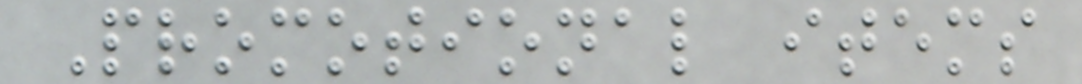Promotional items
